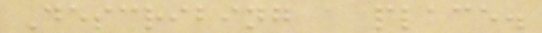Describing a place.
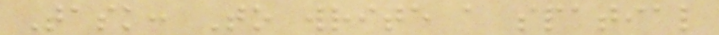Task: To write a spatial
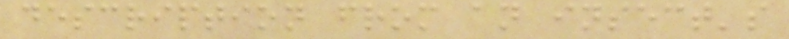description from an insect's
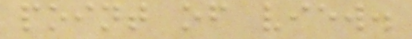point of view.
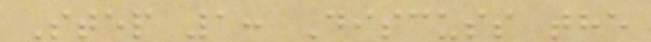Step 1: Discuss the
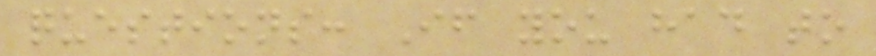questions: If you had to
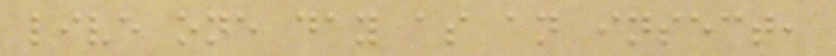live one day as an insect,
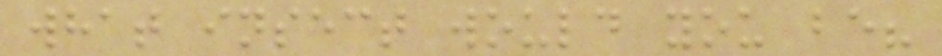what insect would you be?
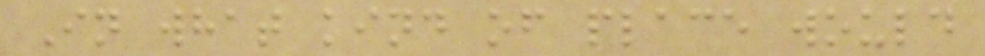In what kind of place would
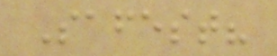Safest?
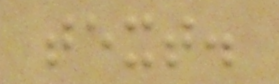text.
